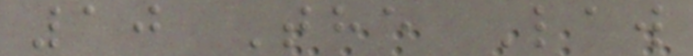10 The Law
